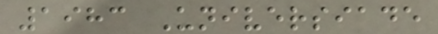1983 Universiade
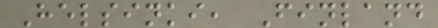Helsinki, Finland
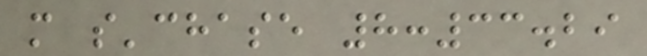m s'chase 8:33.29
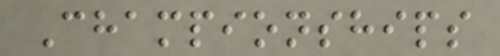Championships
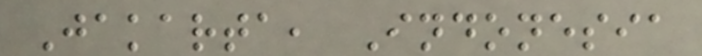Jakarta, Indonesia
